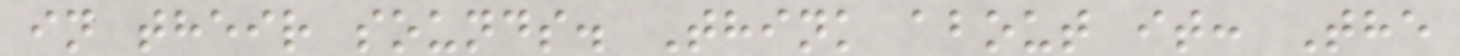in their sounds. Think about it: The
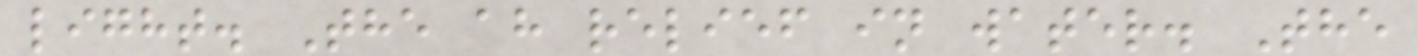light. The ah relief in water. The
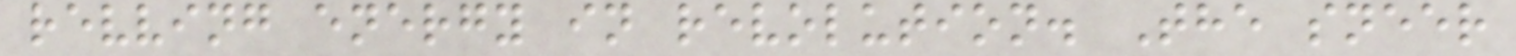revving energy in revolution. The sneer
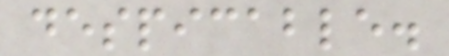despicable.
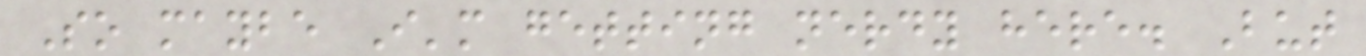So maybe I'm getting nerdy here. But
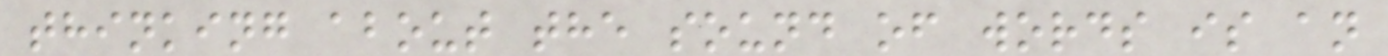thinking about the sound of words is an
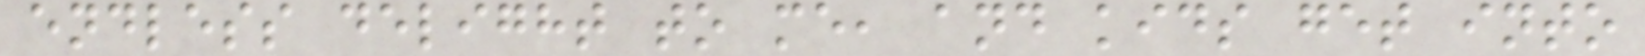endless delight to me, and kids get into
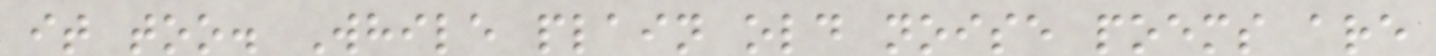it too. While plain old noise poems are
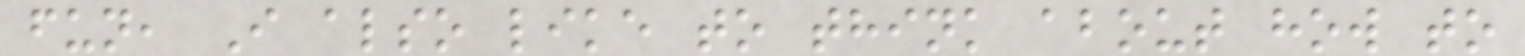fun, I also like to think about how to
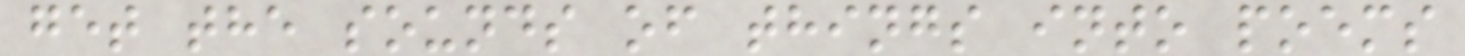get the sounds of things into poems
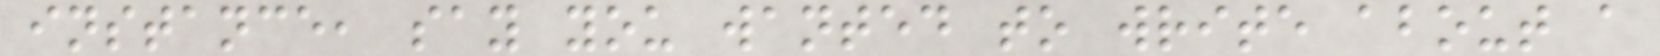instance, say you wanted to write about a
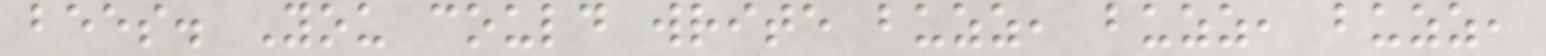bees. You could write buzz, buzz, buzz,
